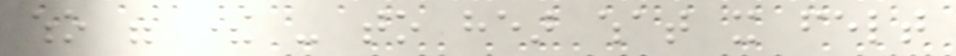who were there - to hear what it felt
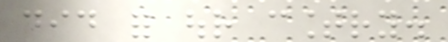did for our country.
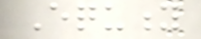Equity
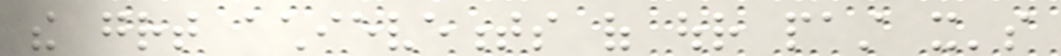the great achievements of our past it's
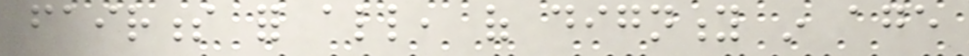fairness for all, of dignity in age
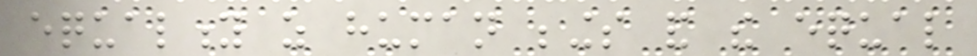equality as human beings and the equal
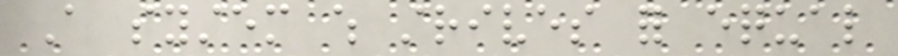A system which strives for equal
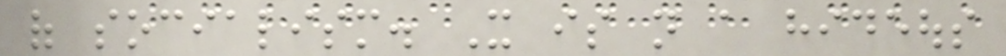of socialism. It is not a hideous
